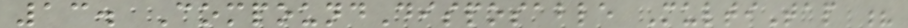13. CompoundDisposable MultiTap ?
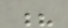?
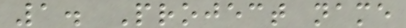1. Project name
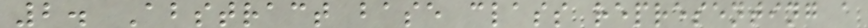2. Abstract base class representing a
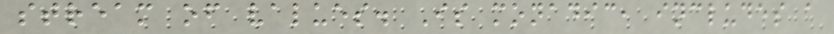stream of values. Is monadic, includes a
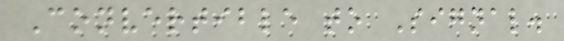Convertible to Signal.
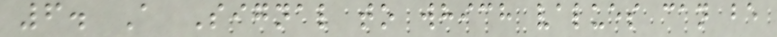6. A Signal to which values can be
